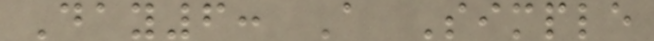Day6: A Simple
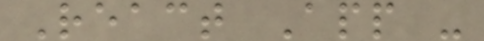React App -
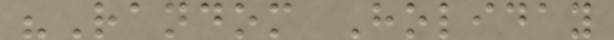"Random Holiday
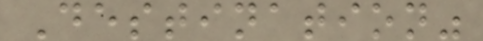Destination"
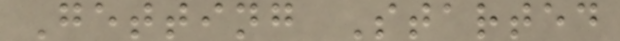Getting Started
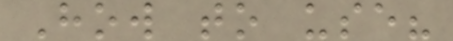How to use?
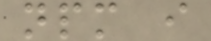npm i
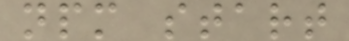npm start
